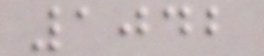1042
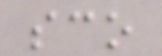sco
